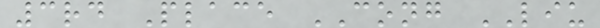3rd Place CONG LIU
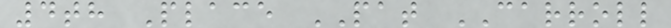4th Place PAT CARROLL
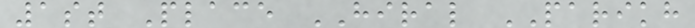1st Place HIRAL PARIKH
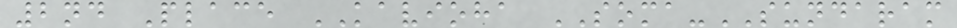2nd Place KAVIOHA SOMA-SUNDARAM
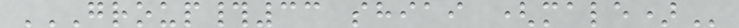GROUP#33 SHIAI (MALE)
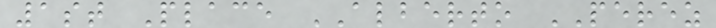1st Place ALBERTO PEREZ
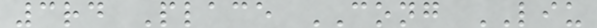3rd Place CONG LIU
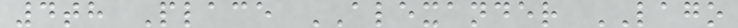4th Place ALEXANDER LAGO
